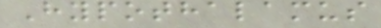Hypothalamus
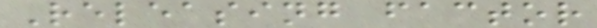Releasing factor
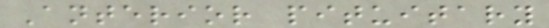Anterior pituitary
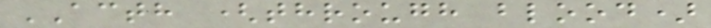ACTH (through blood)
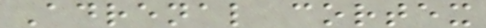Adrenal cortex
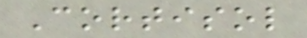Cortisol
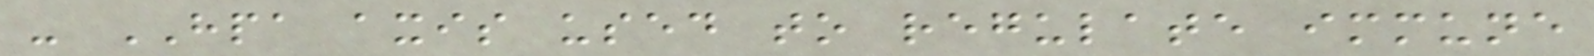- HPA axis used to regulate immune
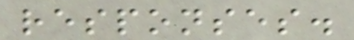responses.
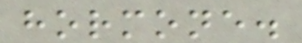hormone.
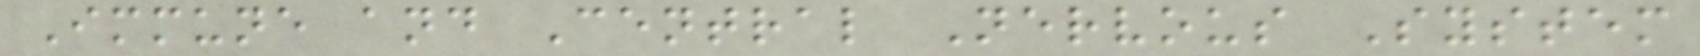Immune and Central Nervous System
